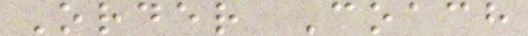Order Coach
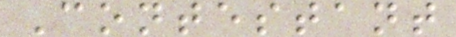Contestant
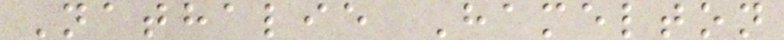Nathalie Hamelton
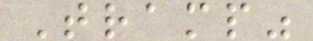Tramp"
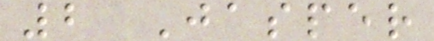2 Jasper
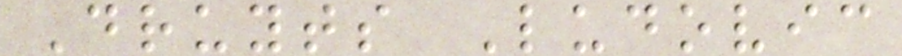Druyts Ludovic
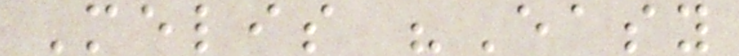Melis "Easy
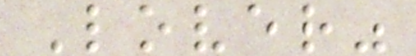Lover"
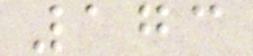173
